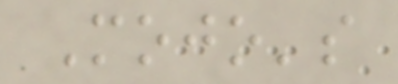Mojo's
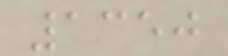1350
